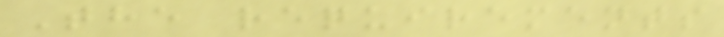The requirements
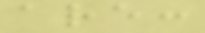are:
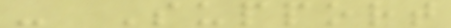- Support
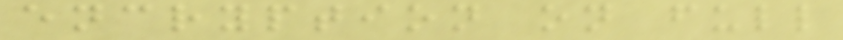encryption on full
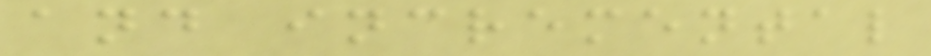and incremental
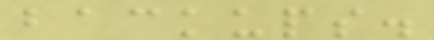backups.
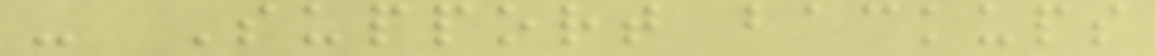- Support backups
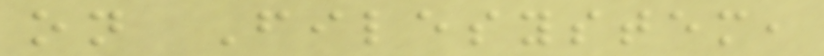on Filesystem,
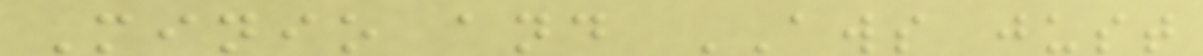Minio and AWS just
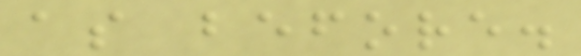as before.
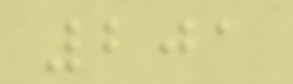201
